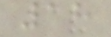18
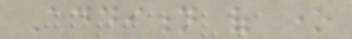Addition of one
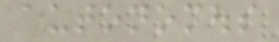autonomous
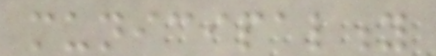municipality
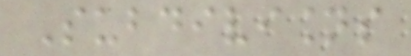Subdivisions
